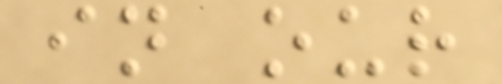in our
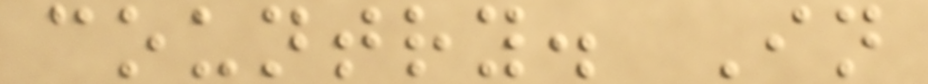country. In
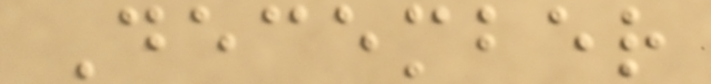December
